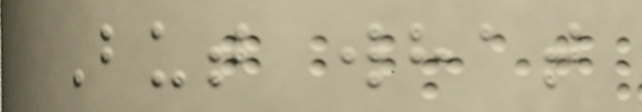But what
